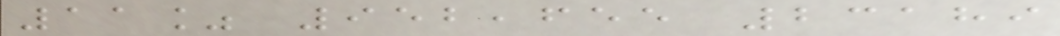11% 952,655 23189
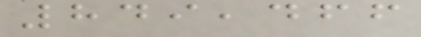849,466
